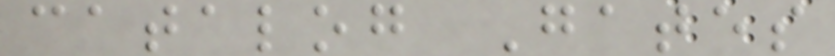catalog Gates
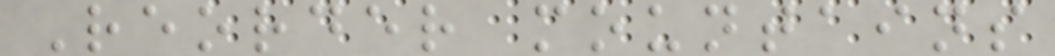Reorder mountains
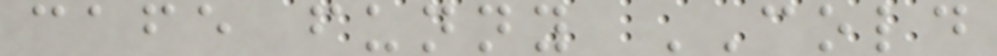cafe funny COLD
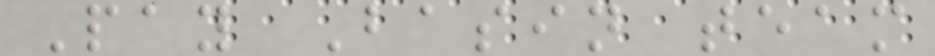Pay Basin team
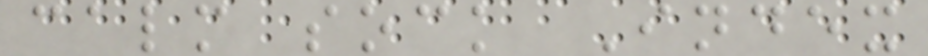calm sock Index
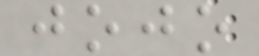jojo
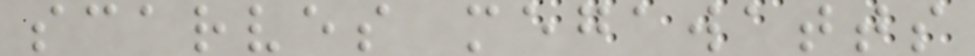scarves megawatts
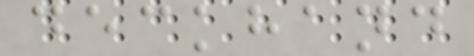deckhand
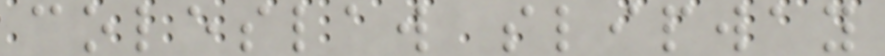coleslaw slipway
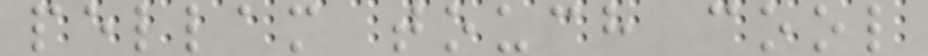pellam touch cool
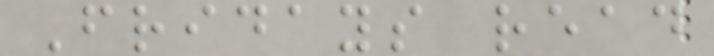Fridays read
